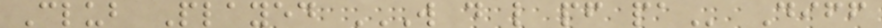Club Played W D L PF PA Diff
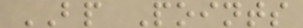BP Points
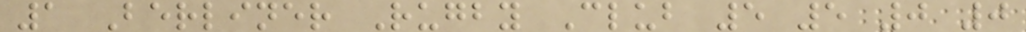1 Berliner Rugby Club 5 5 0 0
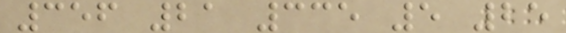356 21 335 5 25
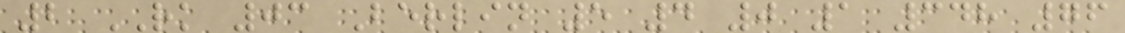2 RK 03 Berlin 5 4 0 1 348 76
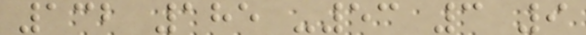132 185 -53 3 9
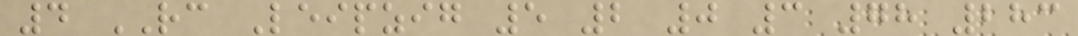4 RC Leipzig 5 2 0 3 78 283
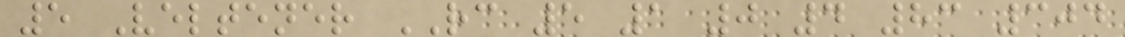5 Veltener RC 5 1 0 4 83 304
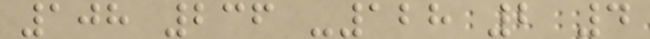108 236 -128 2 4
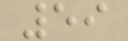59
